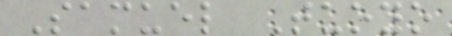Samuel Tuoyo
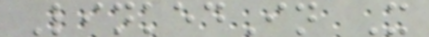LinkedIn X
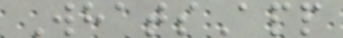WhatsApp
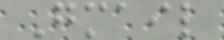Gmail
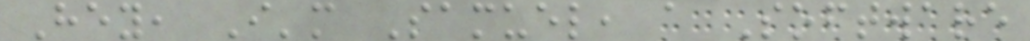Hey, I'm Samuel, a Software
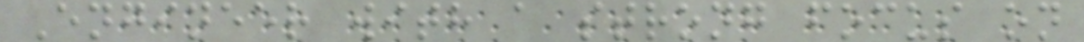Engineer with a strong focus on
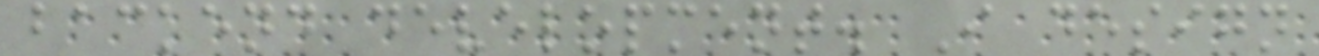backend development. I design
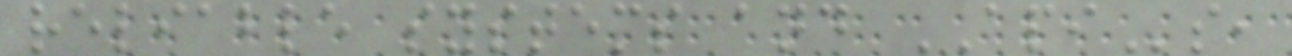reliable systems and APIs,
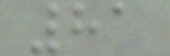81
